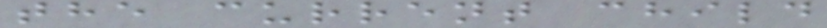the current child
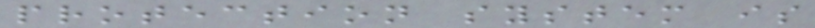protection system is
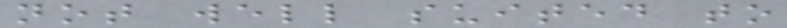not well suited to
